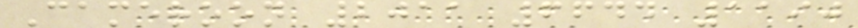Cameroon 2011 6644 1190
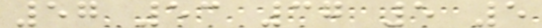57 53 37 5 5
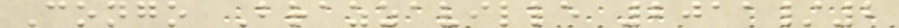Congo Brazzaville 2011/2
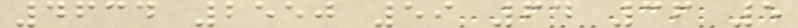4634 2550 59 64 36 5
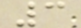3
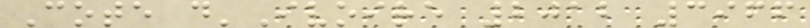Cote d'Ivoire 2012 3966
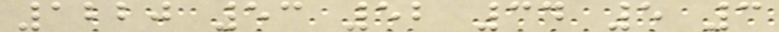1220 53 52 34 5 3
